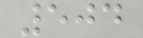504
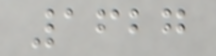1627
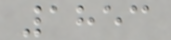1853
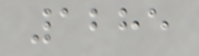1285
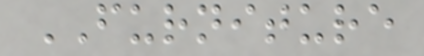FURNITURE
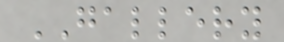GALLERY
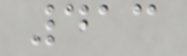413
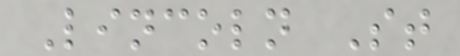Lincoln St
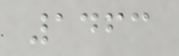1463
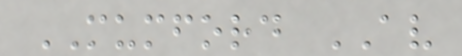MUMFORD AV
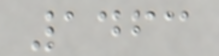1463
